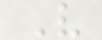V
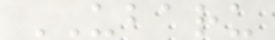UBARU
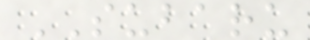SUBARU
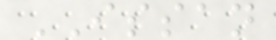ISSAN
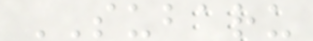SUBARU
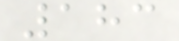183
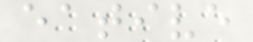eative
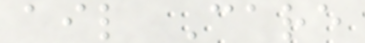ail Care
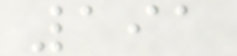191
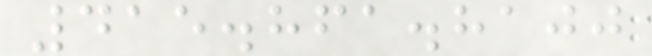415.861.8100
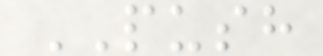PUSH
